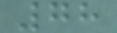78
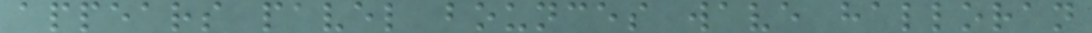appears pavel bounces wave halloran
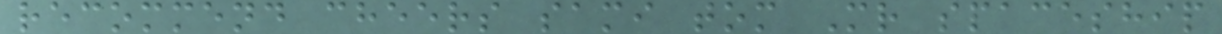recommend cheers sami tom Mr spaceship
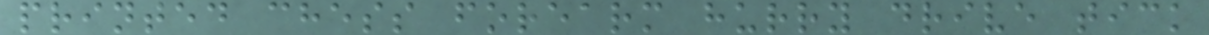printed chess forearm hurry drive tick
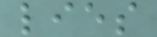lies
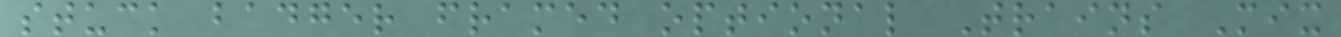stuck badger framed optional Trains Mix
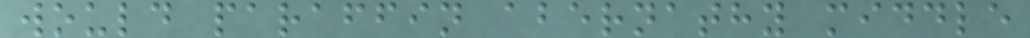would paraffin abernathy middle
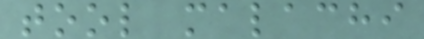tool malachi
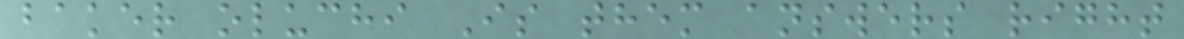baker oluchi Is them answers right
